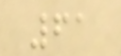61
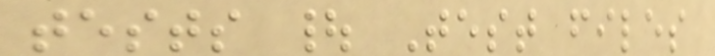tests | Test files
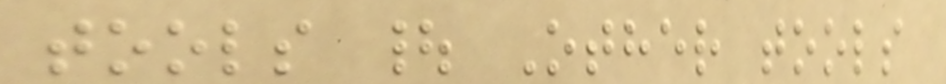tools | Other tools
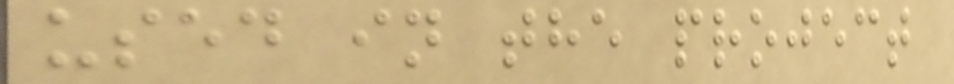used in the project
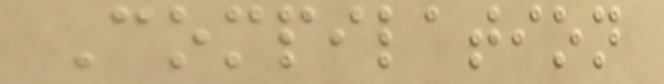Compilation
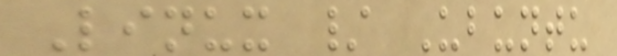Linux / Ubuntu
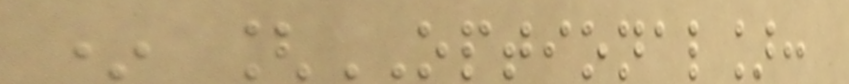* [OPTIONAL]:
